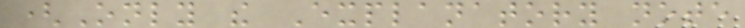(Only the Explanatory note
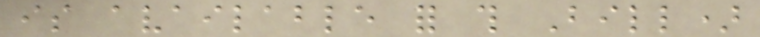is available for this Bill)
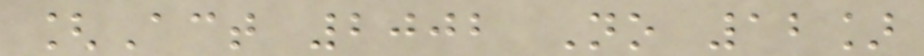[Act 2002 No 12]
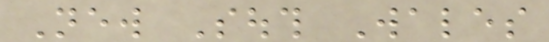New South Wales
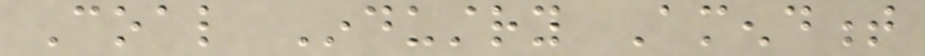Coal Industry Amendment
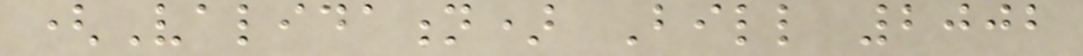(Validation) Bill 2002
